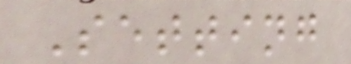Setting
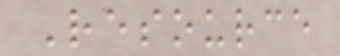Resource
